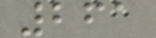261
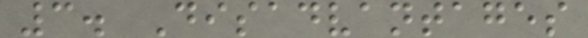3. Disadvantages
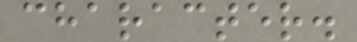character.
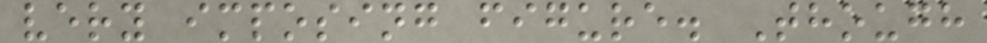very imposing figure. Though
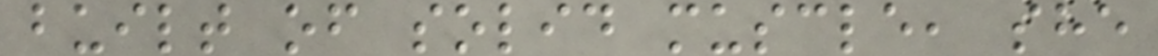built of solid muscle, she
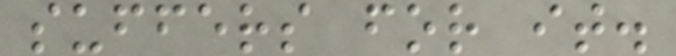suffers for it.
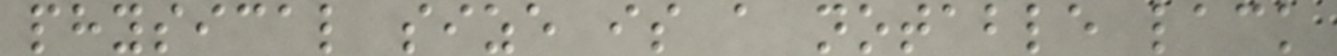physical size is a notable lack
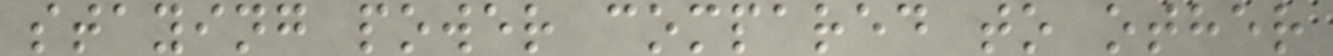staying power compared to other
